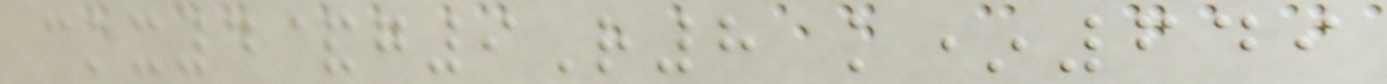ckx4&g9R8 k*649
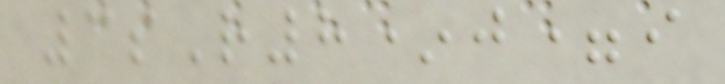3sR8*j=i
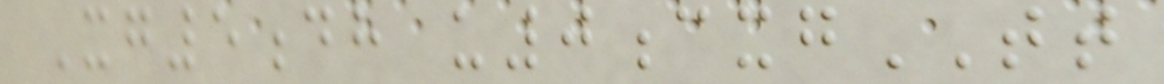Xg5dh u0cxgTT
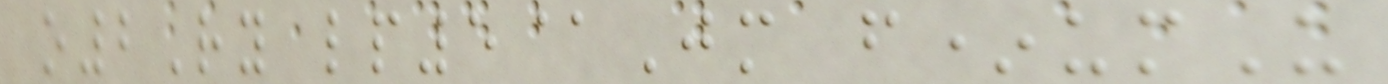o2Ry lp5@Jm f*umU
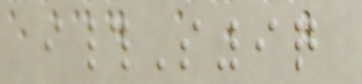i#S9q
